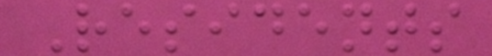Residents
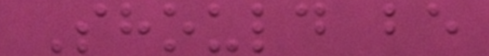Should be
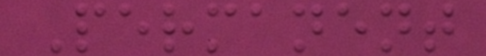Permanent
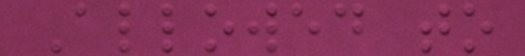Allowed to
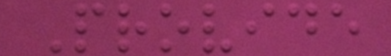Provide
